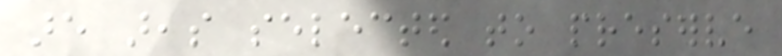are areas selected to preserve
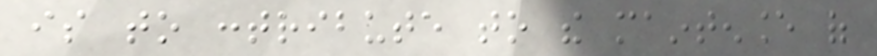is to contribute to the maintenance of
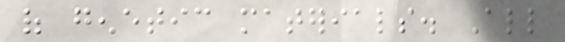of genetic materials. All
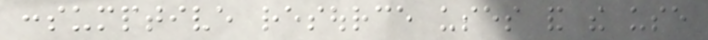consumptive resource uses and the use
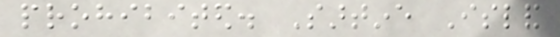prohibited. Sartine Island
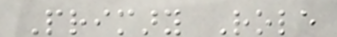Primary Role
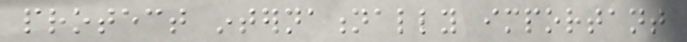protect internationally important
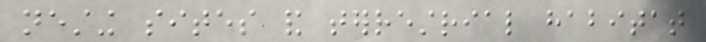nesting sites and terrestrial habitat
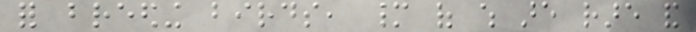for breeding birds, many of which are rare and
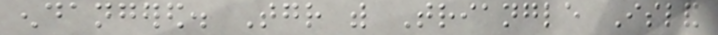endangered. Together with Triangle Island
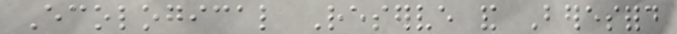Ecological Reserve and Beresford
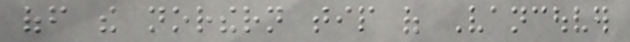off the northern tip of Vancouver
